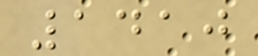1410
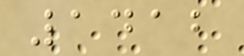1412
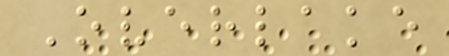Overlake
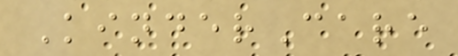KinderCare
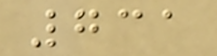731
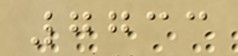7733
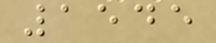1545
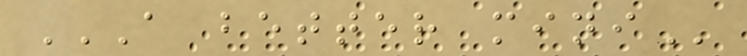A BETTER MINI
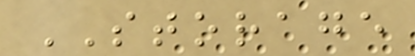STORAGE
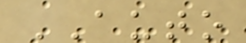AUTO
